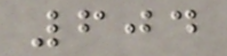604
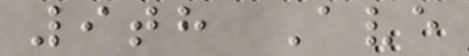9th Ave
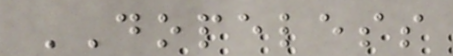DOPELESS
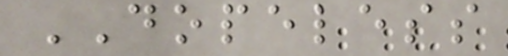DOPELESS
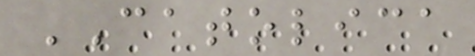CATOLICA
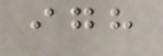igh
